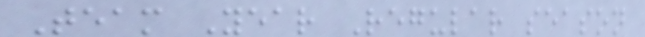Team Year Regular season
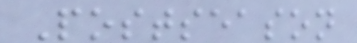Postseason
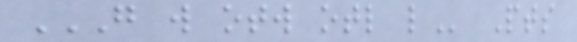G W OTW OTL L Pts
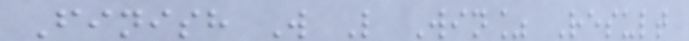Finish W L Win% Result
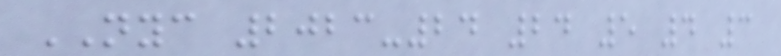NYC 2023-24 24 5 4 3
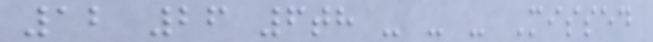12 26 6th - - - Missed
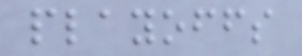playoffs
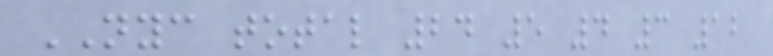NYC total 24 5 4 3 12
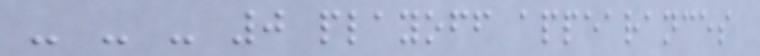- - - 0 playoff appearances
